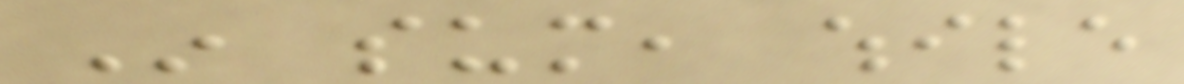In sum, while
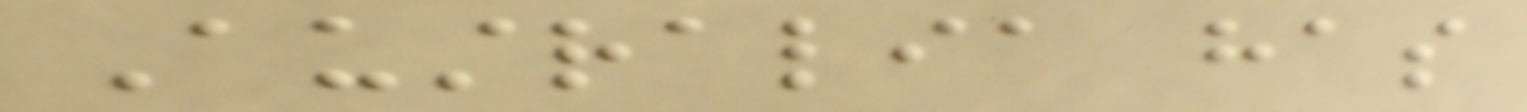Australia has
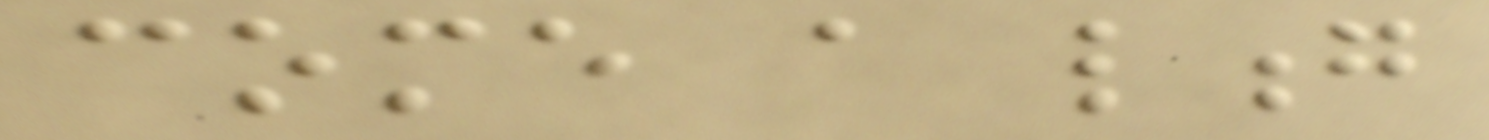come a long
